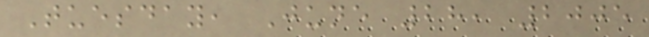Tuesday, June 28, 2005
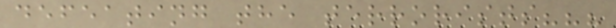defeating the terrorists???
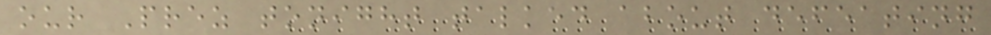our Prez tonight talked about defeating
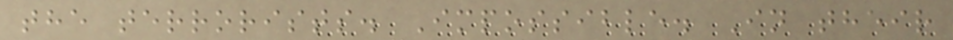the terrorists. Impossible. In their
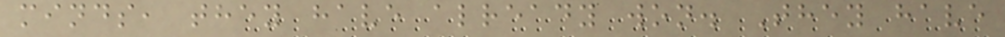minds, they have already won. They have
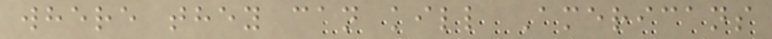where they can kill Americans
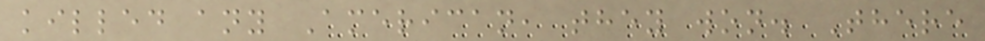killed any American, they won. There
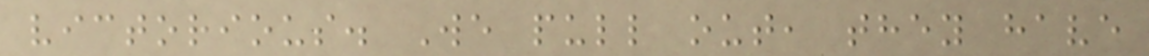victorious. We pull out, they have
